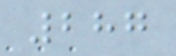287
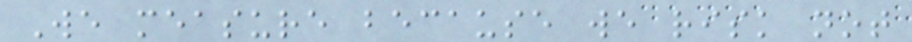We measure because we risk not
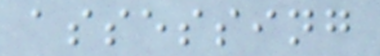assessing
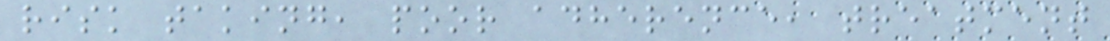risk taking, poor adherence, treatment
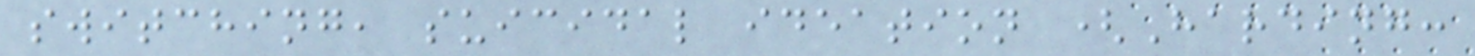switching, suicidal ideation (Harding:
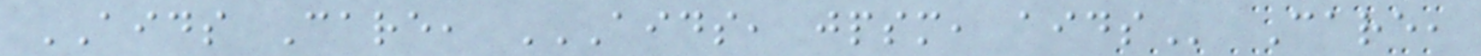AIDS Care, AIDS, JPSM, AIDS Care,
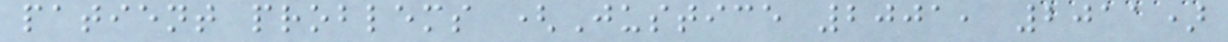patient problems (Justice 2001, 2011)
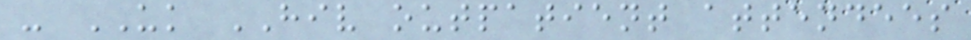- UK HIV outpatient attendees
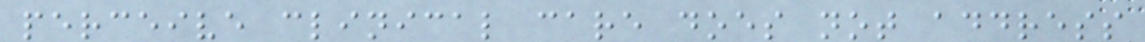perceive clinical care does not address
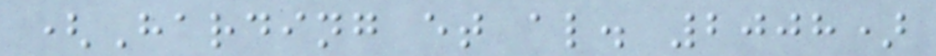(Harding et al. 2008)
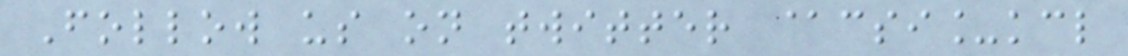Follow us on twitter @csi_kcl
